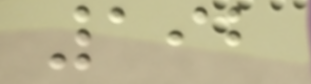192
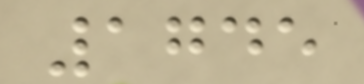1745
